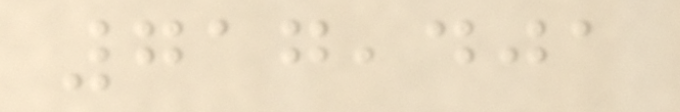717,401
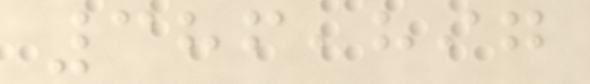386,897
